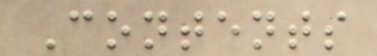Contents
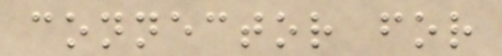connector for
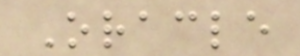Oracle
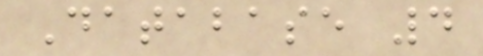Database 4
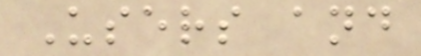Users and
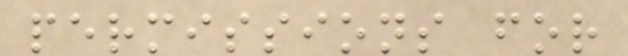permissions for
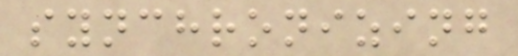synchronizing
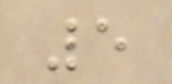5
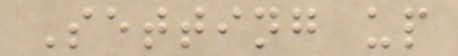Setting up
